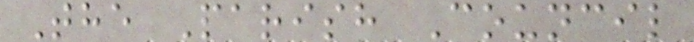The Parish Council
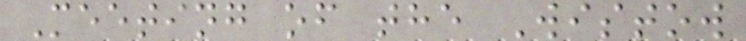Meeting of the Wistow
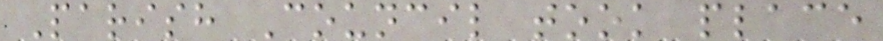Parish Council took place
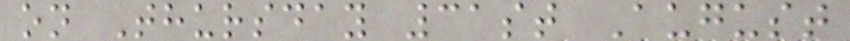on Thursday 31st August
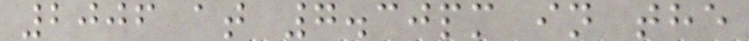2006 at 7.30pm in the
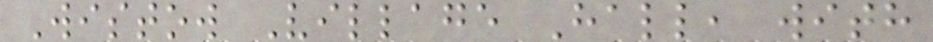Wistow Village Hall, with
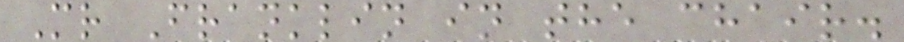Mr Franklin in the chair.
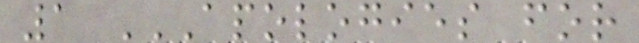1 APOLOGIES FOR
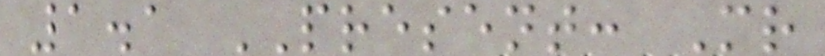1.1 PRESENT: Mr
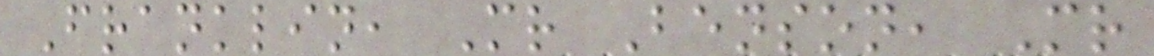Franklin, Mr Benson, Mr
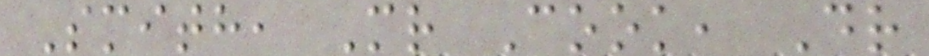Smith, Mr Cook, Dr
